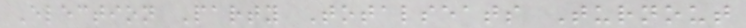Election Party Totalseats Turnout
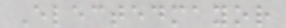Electedmayor
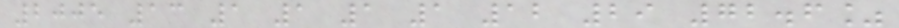2005 13 1 1 1 1 12 29 72.6%
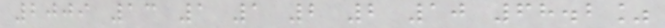2009 13 1 1 2 2 10 68.2%
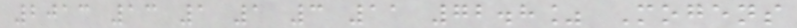2013 13 1 1 3 11 72.8% Mogens
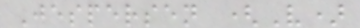Jespersen (V)
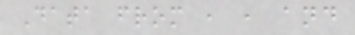Data from , , and
